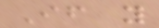If you
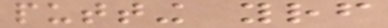putting yourself
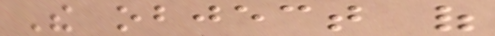The object of
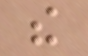the
